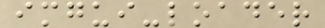imgui-loader
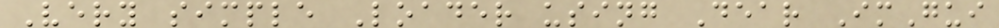Very simple Loader using Dear ImGui
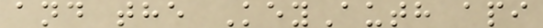and the KeyAuth api
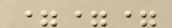===
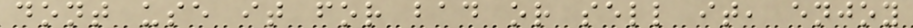dont use it for bad or sell it, enjoy
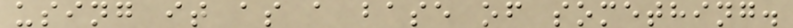using it as a base of something.
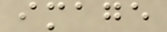image
